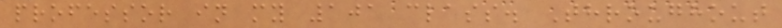professor in my 101 class. Throughout
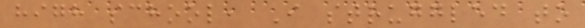high school, I struggled to
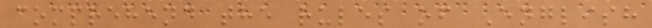comprehend the rules of English
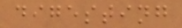digesting
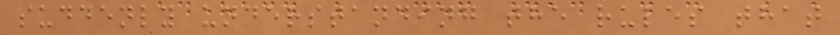suddenly understanding the rules that
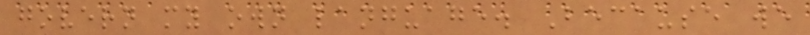govern my own language. Because we
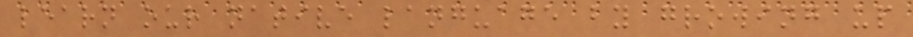learn our native language by growing up
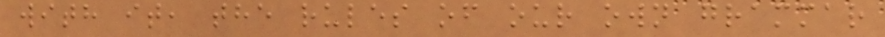with it, the rules of our own grammar
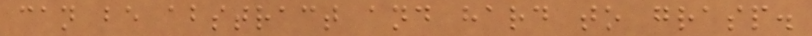can be abstract and hard to grasp.
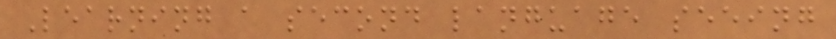Learning a second language seeing
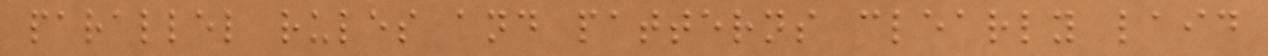parallel rules and patterns clearly laid
